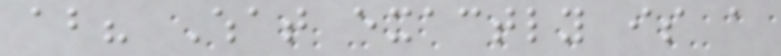about? What exactly is a
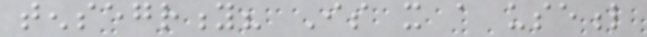tensegrity? Is it a useful
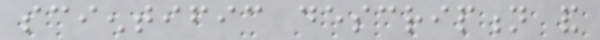scientific description and
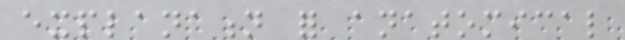explanation for anatomical
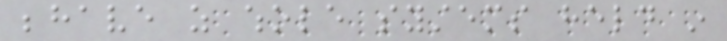behave as whole systems held in
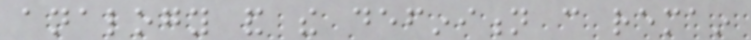analogy and the definition can remain
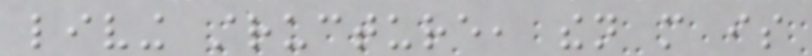living structure, then more is
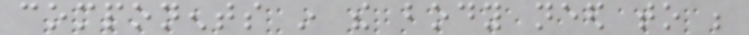components in the body need to be
